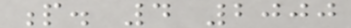p. 4 2000
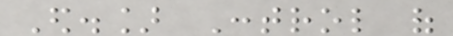Ed.] Control of
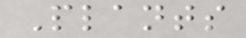Plants
